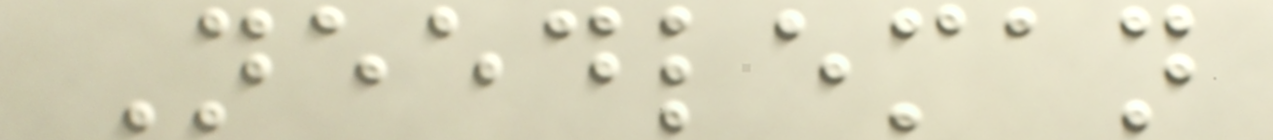Needleman
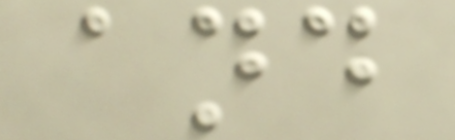and
